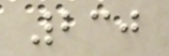230
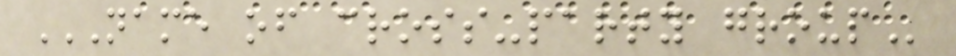NAME OF CROSS-PARTY GROUP
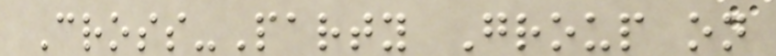Cross-Party Group on
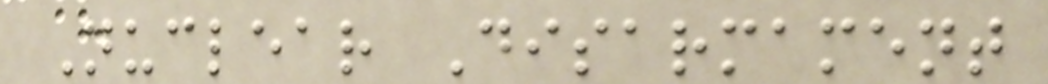Nuclear Disarmament
